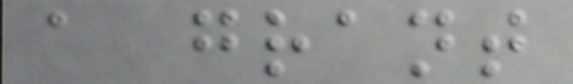a grant
